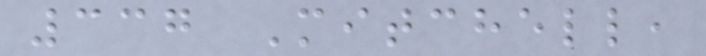337 Mitchell,
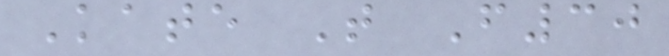Kate T F30
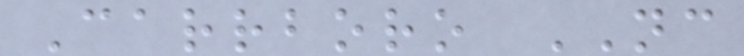Carrboro NC
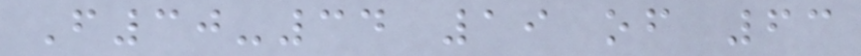F30-34 19 of 63
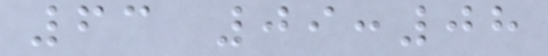63 09:08
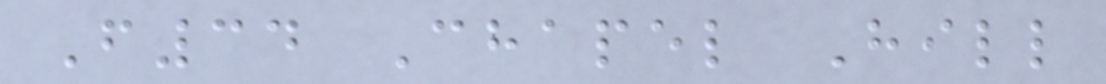F34 Chapel Hill
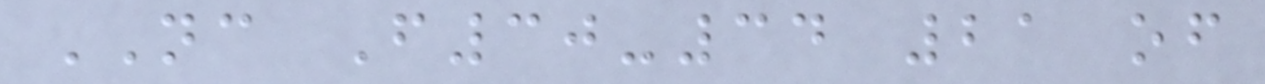NC F30-34 21 of
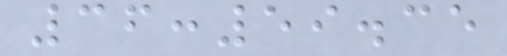36:59.35
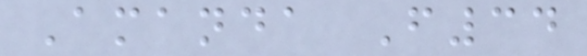Amanda F34
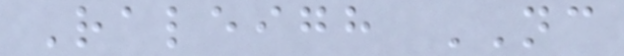Raleigh NC
